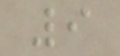9
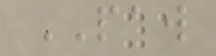PAW
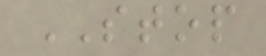STOP
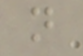n
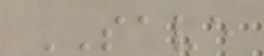SAVE
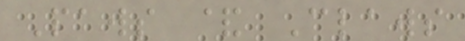Paws & Claws
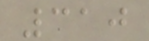310
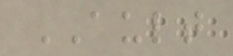AULT
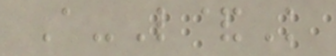A-L&K
